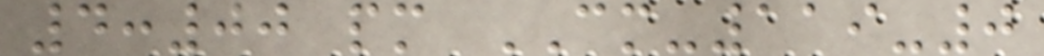4:00 pm CM-119-0
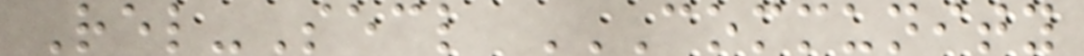Rel-Secl COMMUNITY
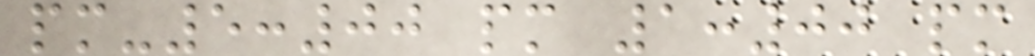pm-5:00 pm 1:00 pm
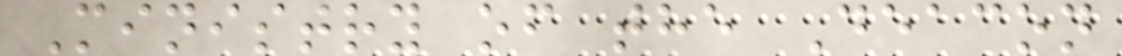Ministry of the Deacon
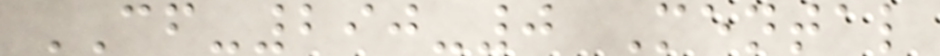CF-290-0 Mental
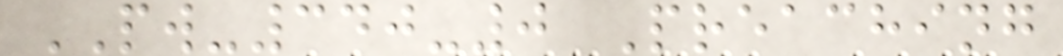PW-340-0 Preaching
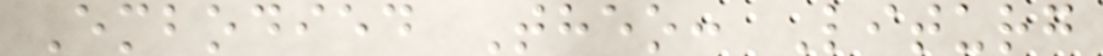Embodied Theo: Liturg
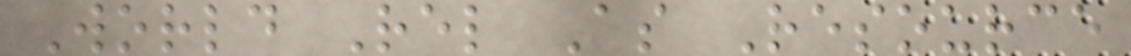World Rel As Resource
